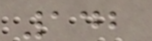142
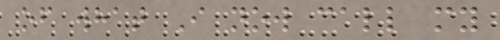of what I now call my
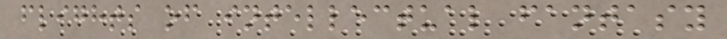flights of intellectual fantasy
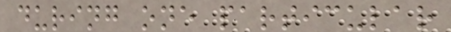during one particular
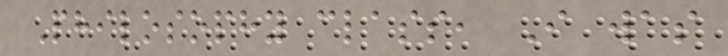Philosophy class, I was
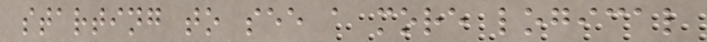starting to see a more logical
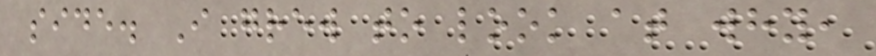side. I grew to look at why,
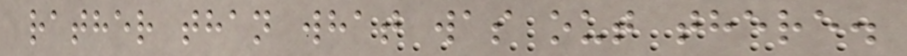rather than what was out there.
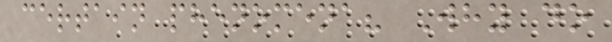certain phenomena? Why do
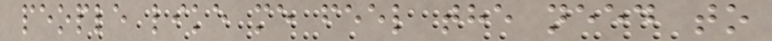people like me feel the need to
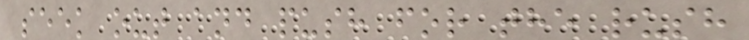seek out and push for the rush
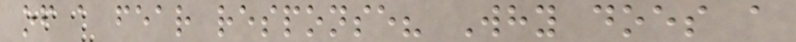of a fear response? Why does a
